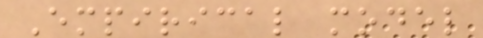Empirical model
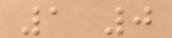1 0
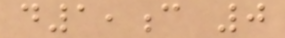d1,c 0
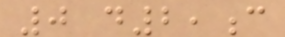0 d2,c
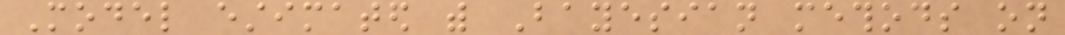Model estimated with Bayesian methods on
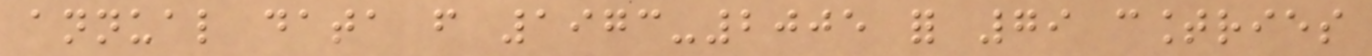annual data from 1973-2005 for 79 countries
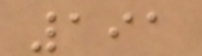191
